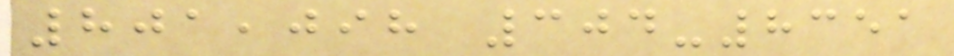801,098 304-8351
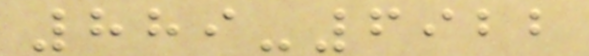889-6922
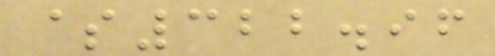$322.96
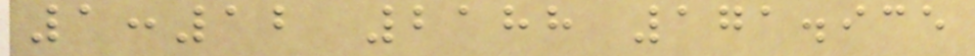1:12 2188 171.935
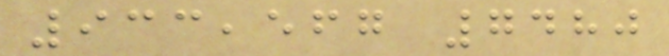933,567 7480
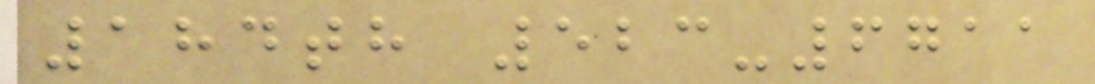184th 523-6711
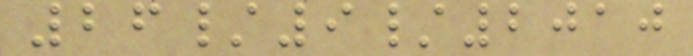26/9/2010
